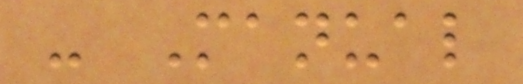- Manual
